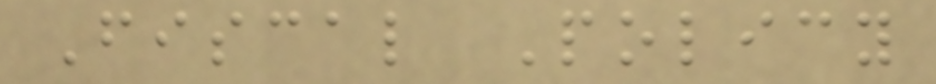Fiscal Policy
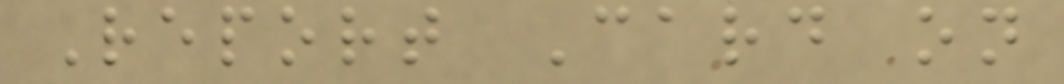Report Card on
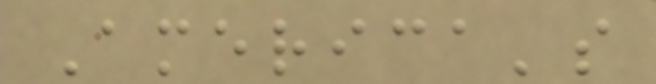America's
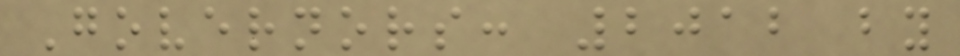Governors: 2012 by
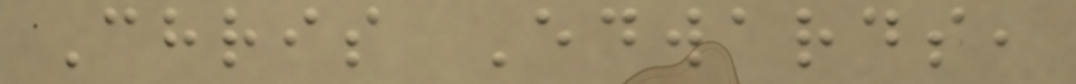Chris Edwards,
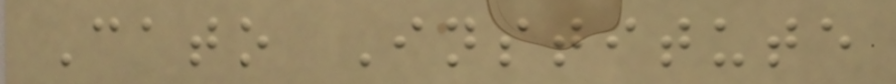Cato Institute
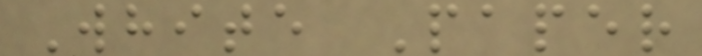White Paper
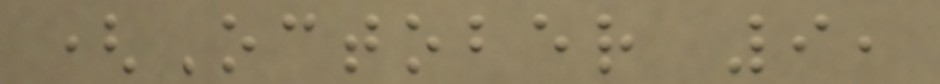(October 9,
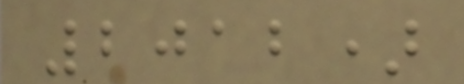2012)
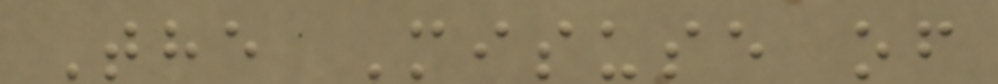The Misuse of
